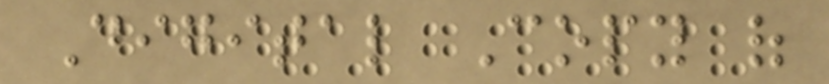Digital Copy of
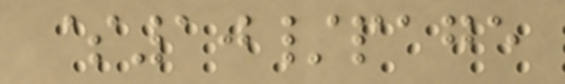$10/page
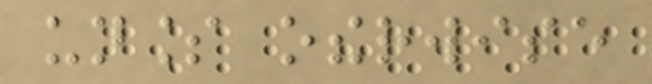unless otherwise
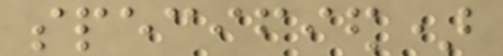specified)
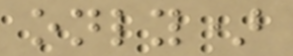only)
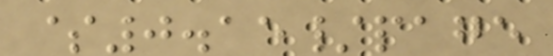$0.15/page
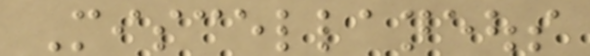Miscellaneous
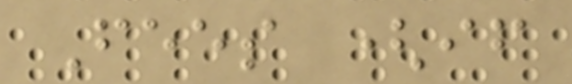Fees (if
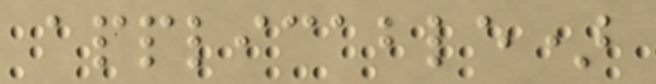applicable)
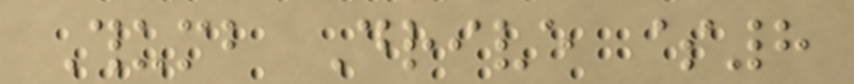Thumb Drive $8
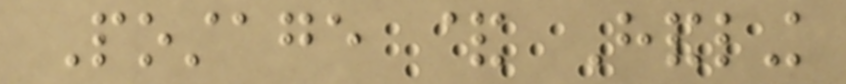Postage & Handling
